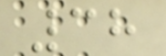38
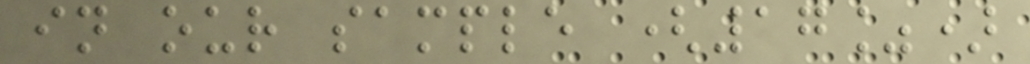in our sample (17%)
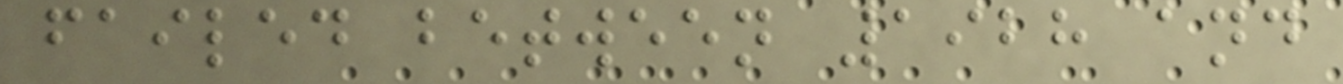failed between 1928 and
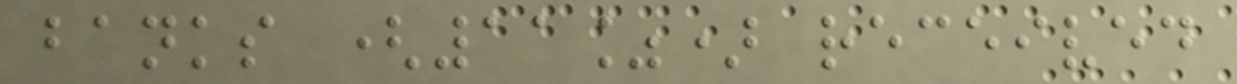banks (11%) received
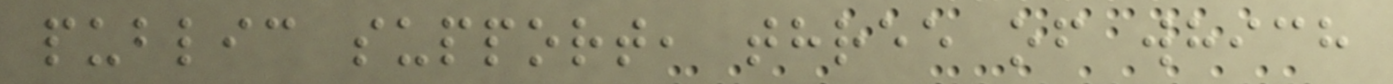public support, three of which
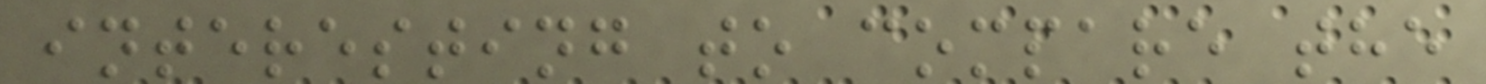interesting to compare the
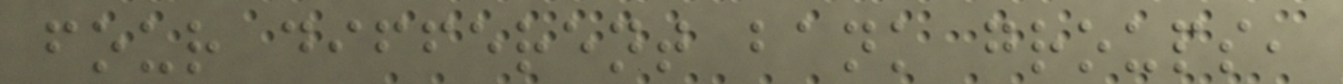four different bank groups,
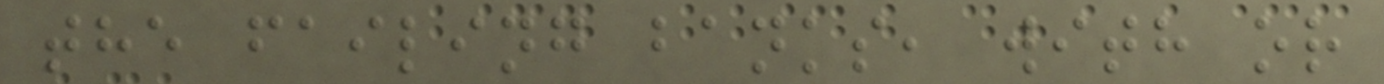the failing banks, with or
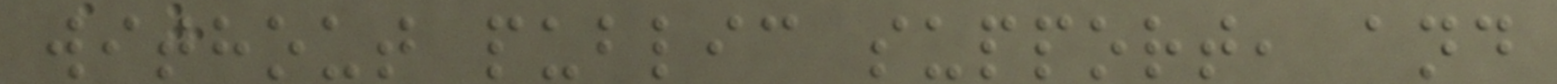without public support, and
